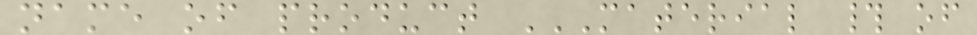name of product MATERIAL # OF
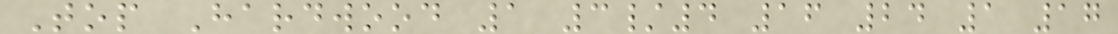Top Hardwood 1 3/4 16 24 1 17
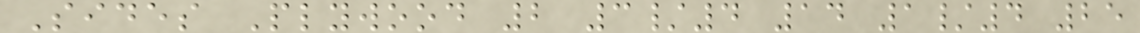Sides Plywood 2 3/4 14 1/4 25
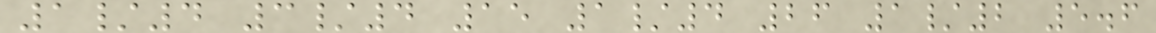1/4 3/4 15 1/4 26 1/2 5.6
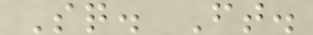Sq. Ft.
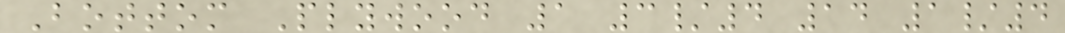Bottom Plywood 1 3/4 14 1/4
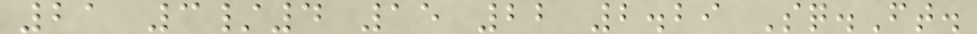21 3/4 15 22 2.29 Sq.Ft.
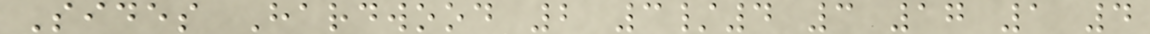Sides Hardwood 2 3/4 3 17 1 4
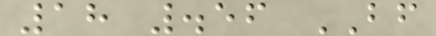18 .56 BF
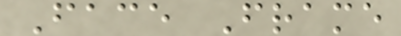Face Frame
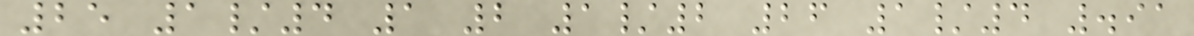25 1/4 1 2 1/2 26 1/4 .91
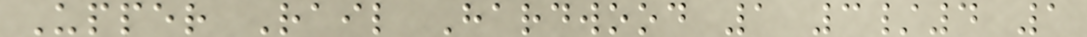Upper Rail Hardwood 1 3/4 1
